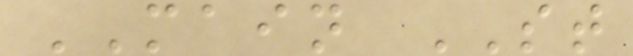MAIN ST
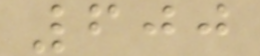600
